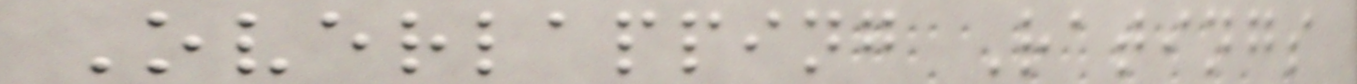Overlapping Ratings
